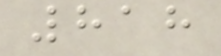818
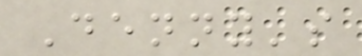Denny's
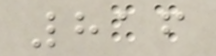816
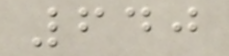640
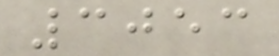3053
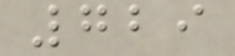729
